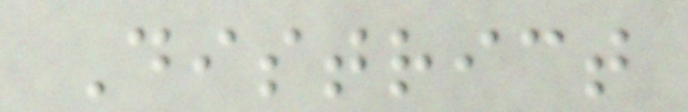District
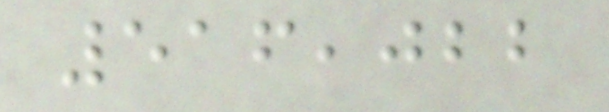516,022
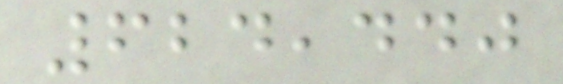624,440
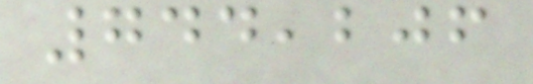744,206
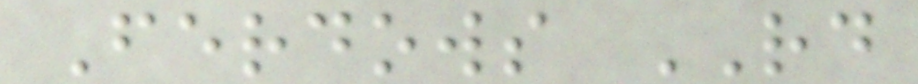Ferdows RD
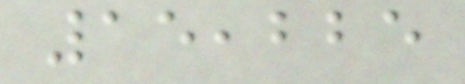15,225
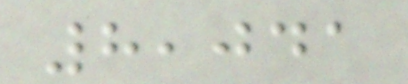8,041
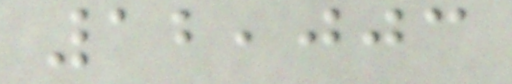12,003
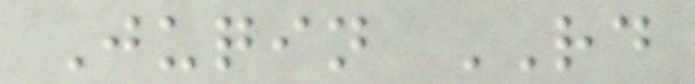Juqin RD
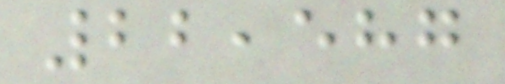22,587
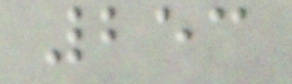253
